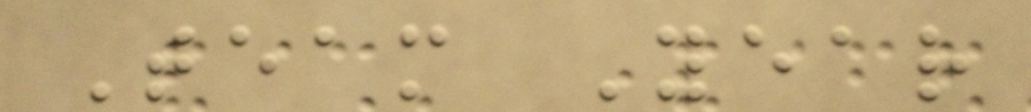Team Year
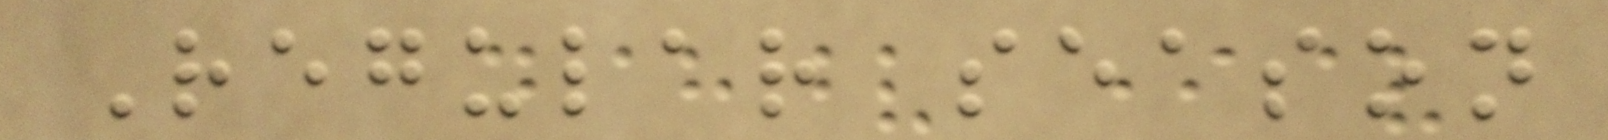Regular season
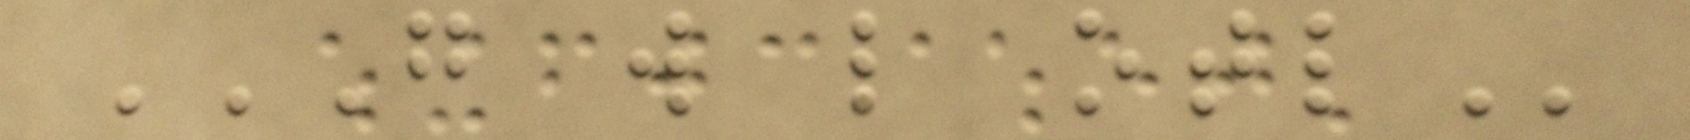G W L OTL
